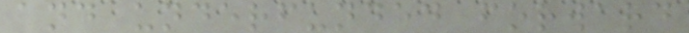and underfunded forward
